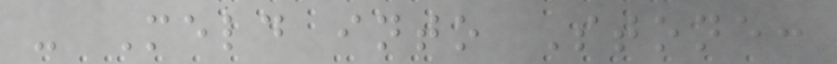- Meld into Stone:
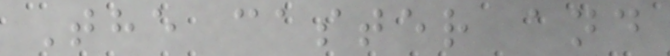The caster and
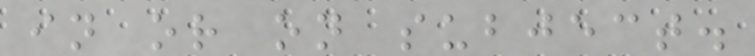in or on subject.
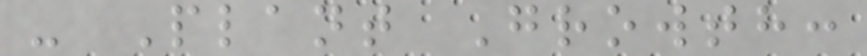- Plant Growth:
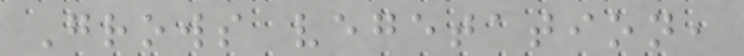Grows vegetation,
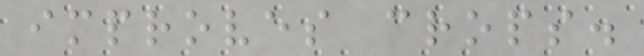improves crops.
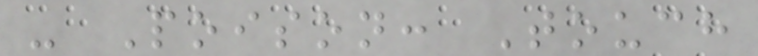- Poison: Touch
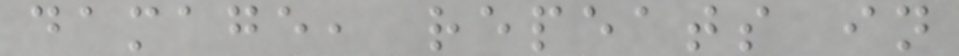damage, repeats in
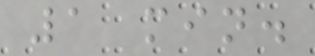1 min.
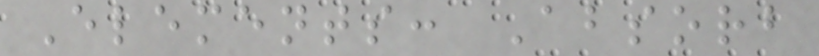Elements: Absorb
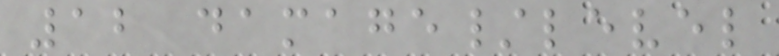12 damage/level
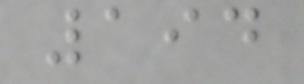194
